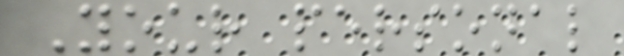Your personal
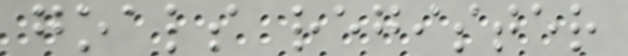goals register
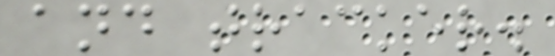and tracker.
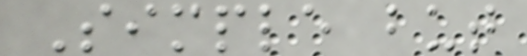Simple but
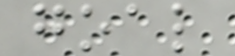goal
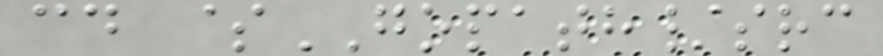cd $GOPATH/src
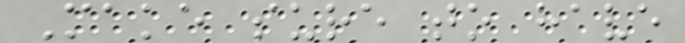Make sure to have
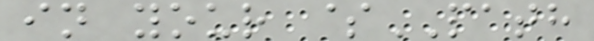in your $PATH
